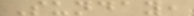Sunday,
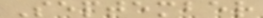September
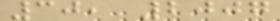30, 2007
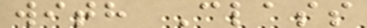with Class
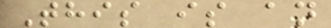This is an
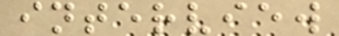interview
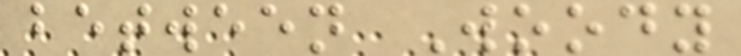between Woody
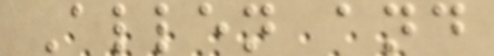Allen and
